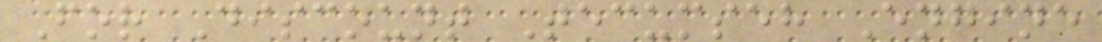For Discount Tecumseh Engine
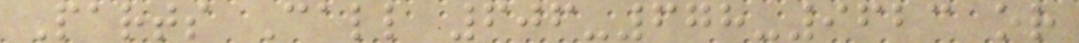Parts Call 606-678-9623 or
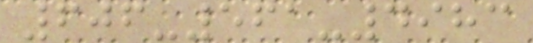606-561-4983
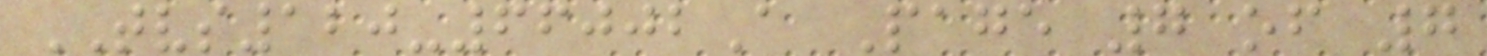TVS120-66002A Page 7 of 7
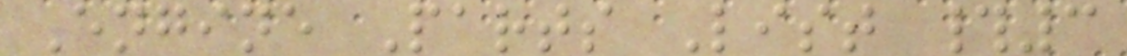Engine Parts List #3
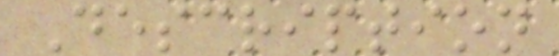Description
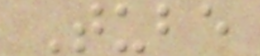Tube
